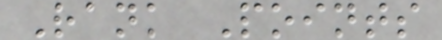Rank Points
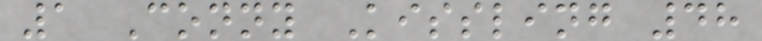1 Conny Kissling 48
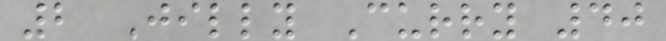2 Jilly Curry 40
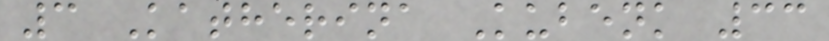3 Katherina Kubenk 33
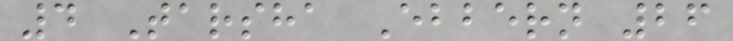4 Tarsha Ebbern 26
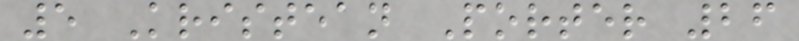5 Kristean Porter 26
